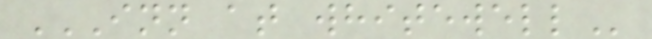INN AT WHITEWELL
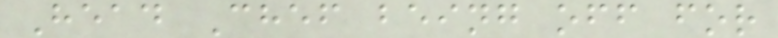Head Chef being off for
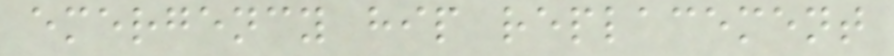emergency hip replacement
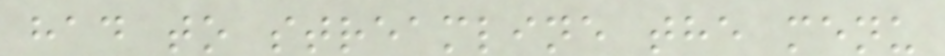had to streamline the menu
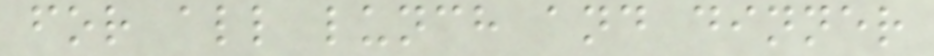for all lunch and dinner
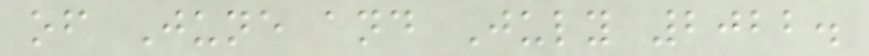of June and July 2022.
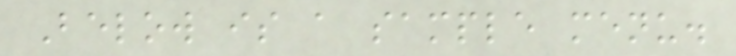Below is a sample menu.
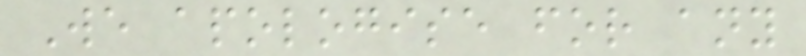We apologise for any
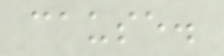cause.
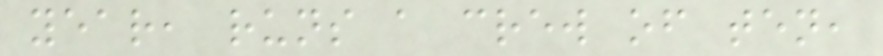year, runs a crew of ten,
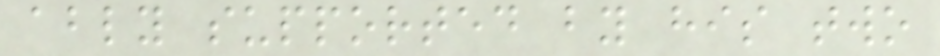ably supported by his two
